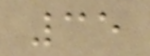35
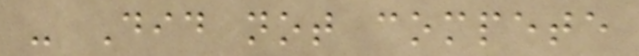- Did not compete
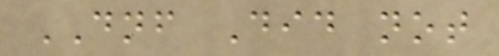DNF Did not
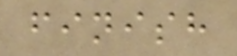finish
